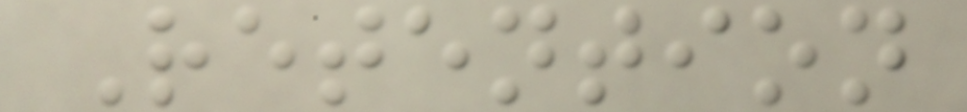Retention
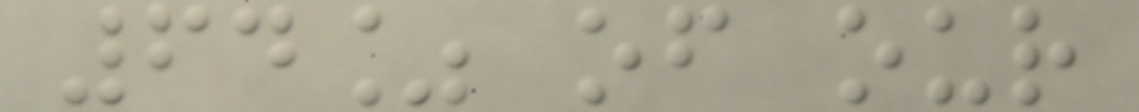64% of our
